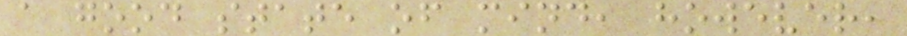a good state of mind, however,
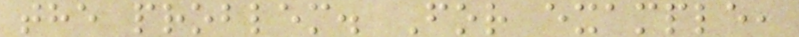the problem. For example,
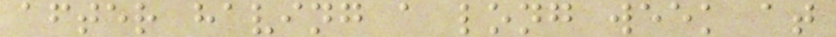after having a long week at
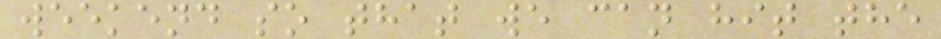weekend so that we can hit the
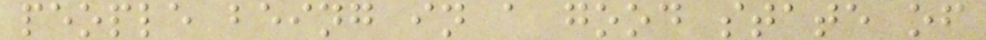people being in a good state of
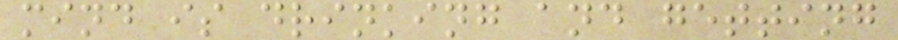mind is drinking and getting
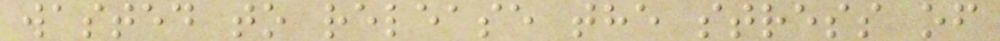wasted to release the stress of
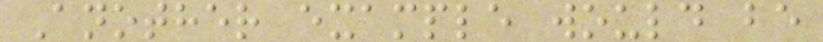Another example would be
